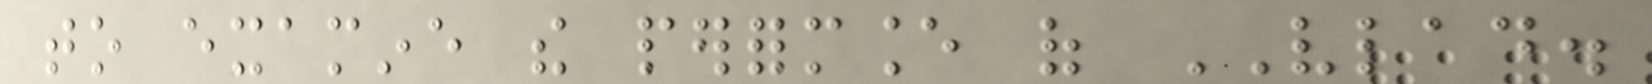to examine the performance of VLAD.
